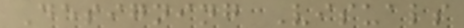Designing Visuals
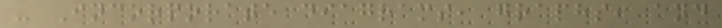- Incorporate diagrams, graphs, and
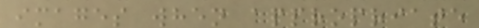images when appropriate
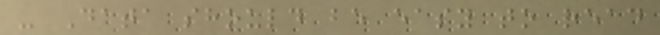- Data should be easy to read
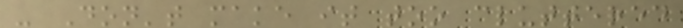- Don't make it too cluttered
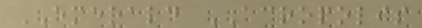EMERALD ACROPOLIS
